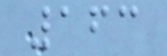163
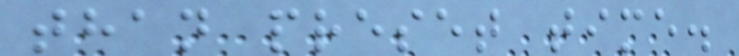than preset time.
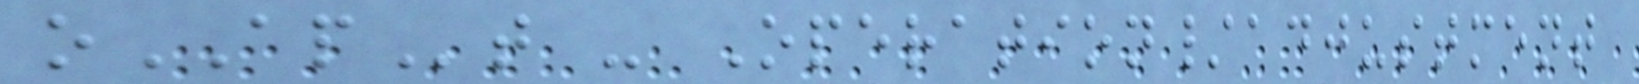oAPt - Operation/adjustment
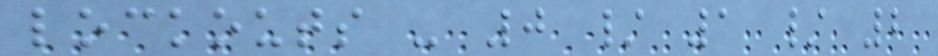lockouts - 0 / 1 / 2
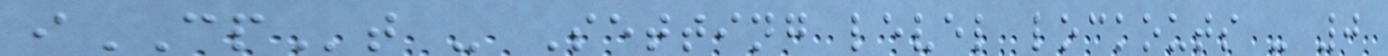iCPt - Setting level lockouts - 0
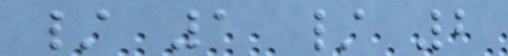/ 1 / 2
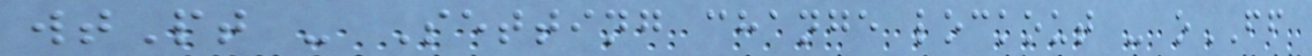wtPt - Setting change lockout - oFF
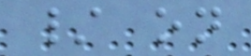/ on
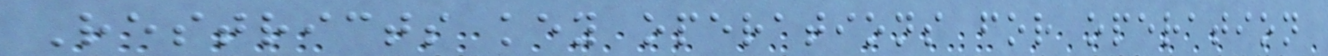Restricts key operations for operation
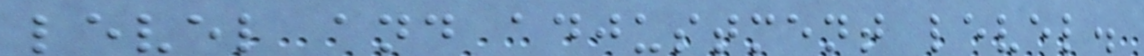level and adjustment level.
